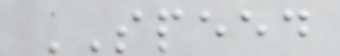SPEED
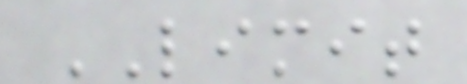LIMIT
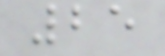25
